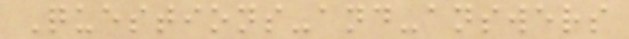Questions-and-answers
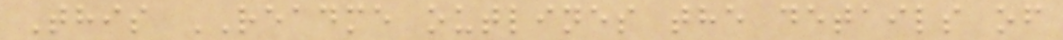This README outlines the details of
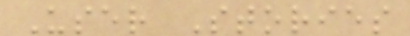User Stories
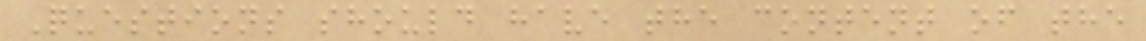Questions should have the content of the
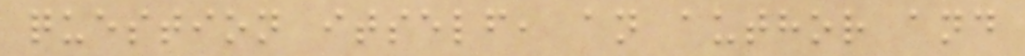question itself, an author and
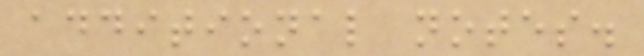additional notes.
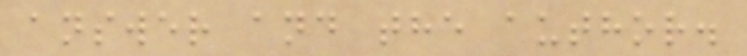answer and the author.
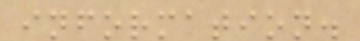information.
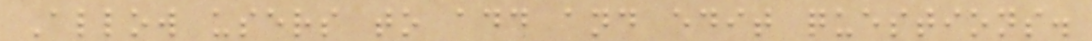Allow users to add and edit questions.
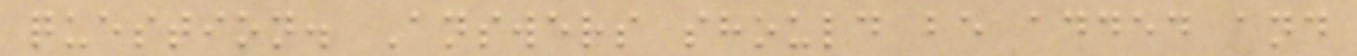question. Answers should be added and
